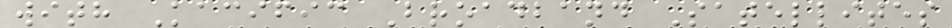with Kacific Broadband Satellites
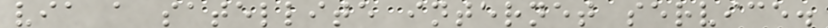via a satellite internet service.
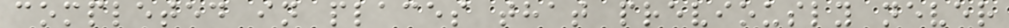completed in places that previously never
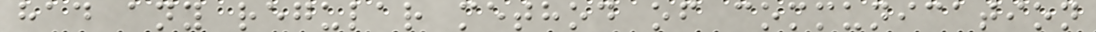had any regular method of communication
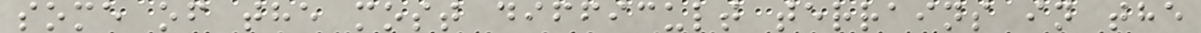some of the most difficult terrains in the
